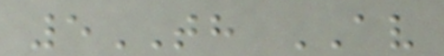5TH AV
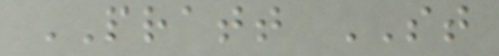PRATT ST
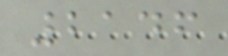2146
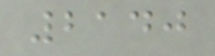2140
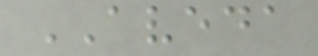AVEDA
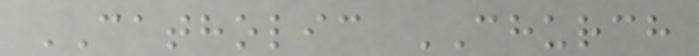CATHOLIC CHURCH
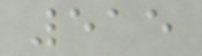515
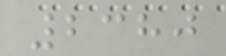2380
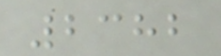2382
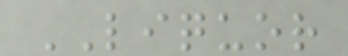LIQUOR
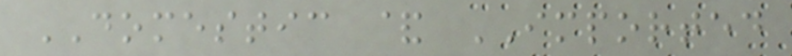DOMESTIC & IMPORTED
